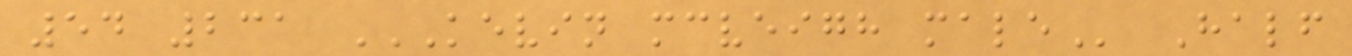54 231 KEVIN MCVEIGH MALE Half
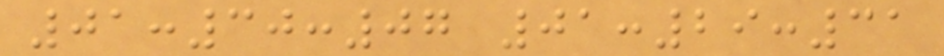01:30:07 01:29:31
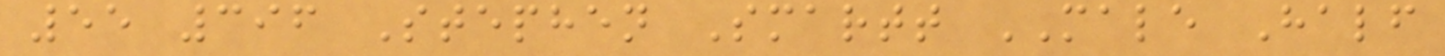55 396 Stephen Smartt MALE Half
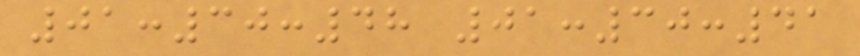01:30:48 01:30:41
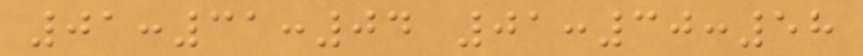01:31:04 01:30:58
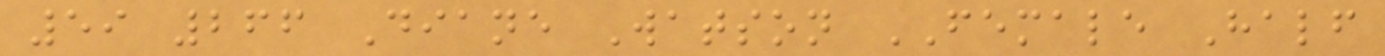59 266 Diane Watson FEMALE Half
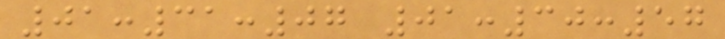01:31:07 01:30:57
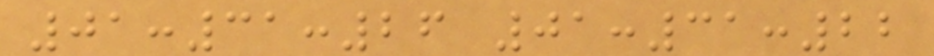01:31:26 01:31:22
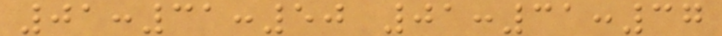01:31:50 01:31:37
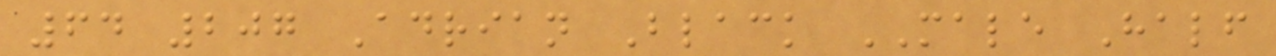64 207 Adrian Black MALE Half
